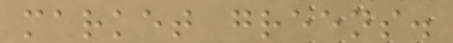market greens.
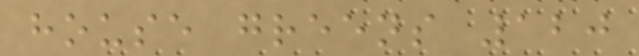house greens 120
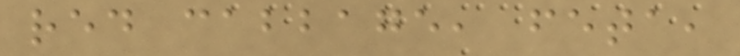red cabbage, feta,
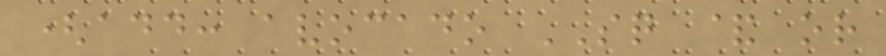(add: avocado SQ & or
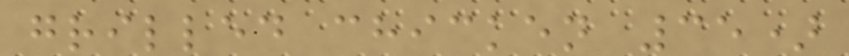grilled chicken 35)
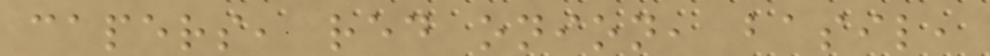capers, red onion, basil,
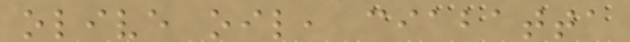olive oil, ciabatta
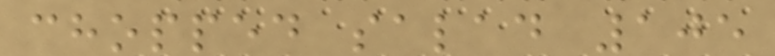chopped salad 105
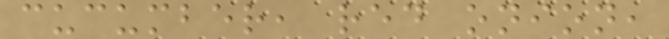cucumber, red onion,
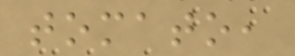tomato,
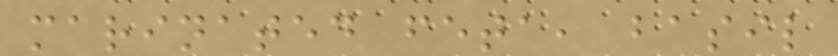marinated feta, basil
